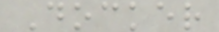Docker
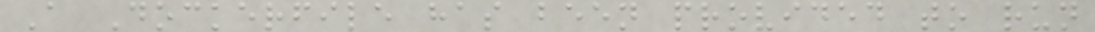A Dockerfile has been provided to run
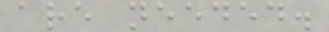are needed.
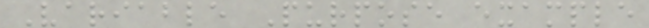Variable Purpose example
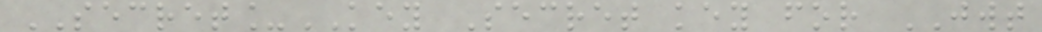SECRET_KEY Secret key for JWT
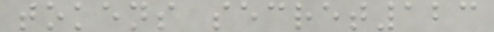tokens secret123
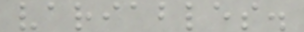variables.
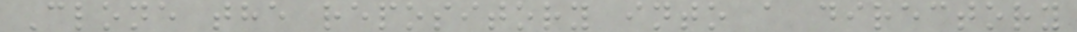Clone the repository into a directory
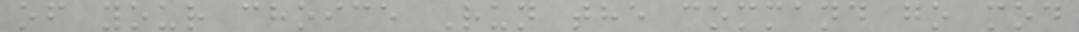of your choice Run the command go mod
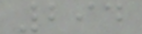294
